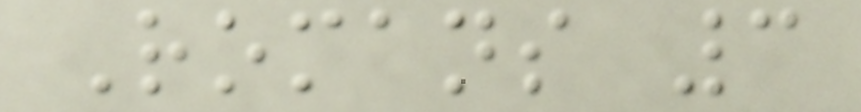Romans 3
